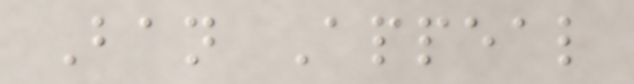Ban Appeal
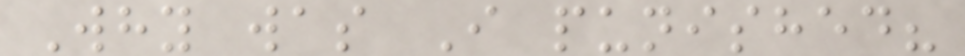Why was I punished?
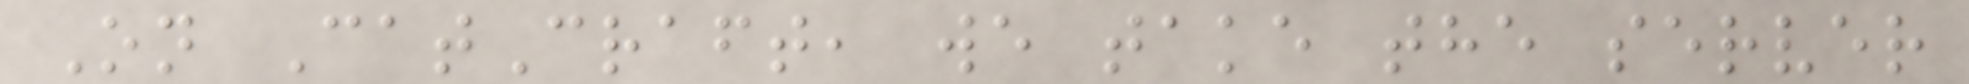On CatCraft, we take the server
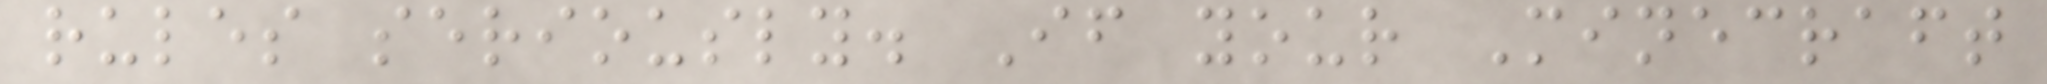rules seriously. If your Minecraft
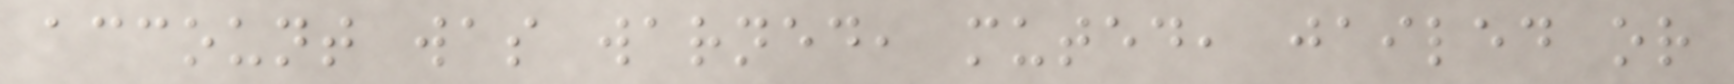account was warned, muted, jailed or
